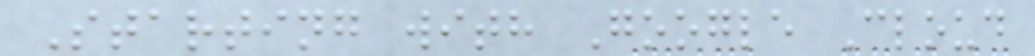Starting with Google Cloud
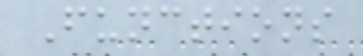Functions
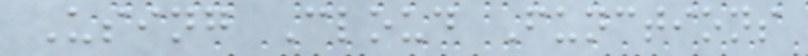Using Cloud Functions
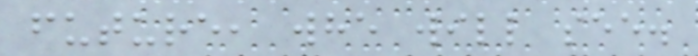future, whe will see.
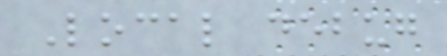Local debug
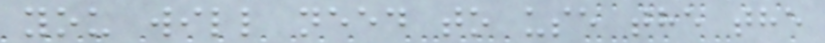you will need to use the the
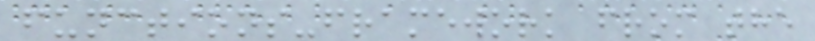functions-framework from the
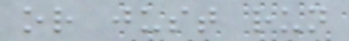or just run
